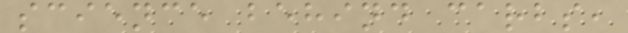science behind carbs,
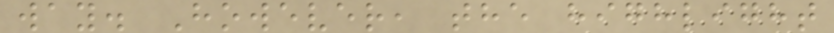way. However, the highlight
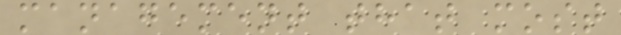management that most
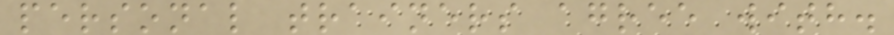personal trainers agree with.
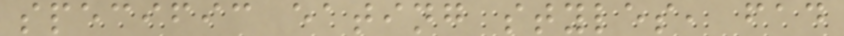specific eating styles, fad
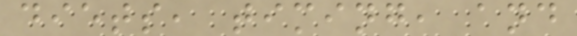diets, timing, and
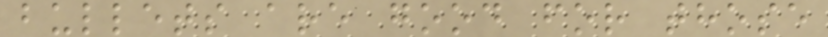bullets are good for those
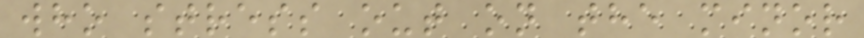who stress out on the minor
